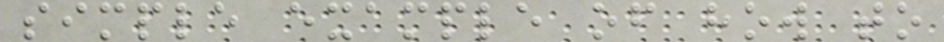simple example of how to
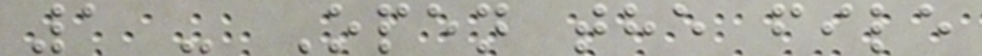1 - Open the file
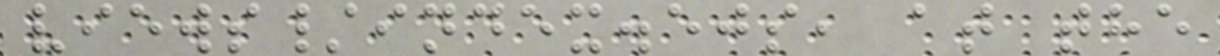views/index.ejs, at the
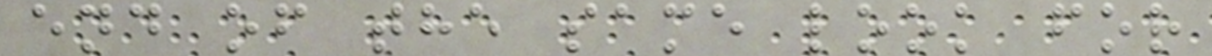end of the same look for
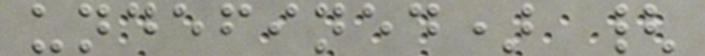undefined) {
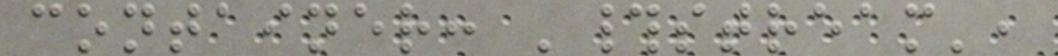container: '#stream',
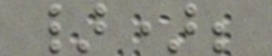});
